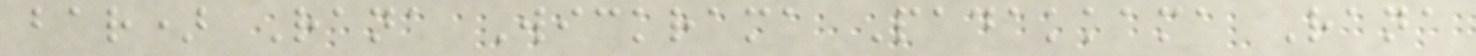bar) Rana Wickrama Padakkama Rana
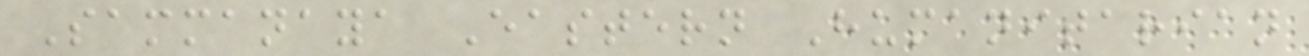Sammanaya Eastern Humanitarian
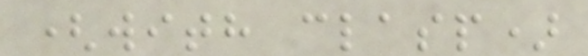(with clasp)
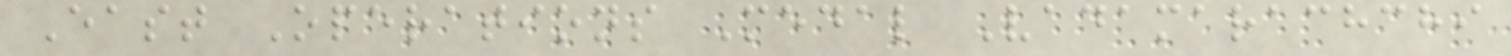East Operations Medal Vadamarachchi
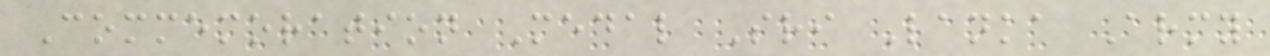Commemoration Medal Sri Lanka Army
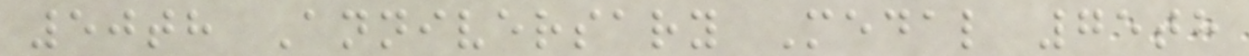50th Anniversary Medal 75th
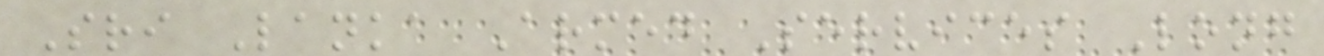Sri Lanka Armed Services Long
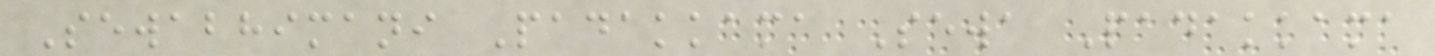Sewabhimani Padakkama Sewa Padakkama
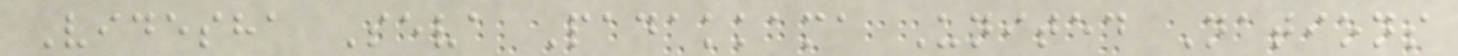Videsha Seva Padakkama United Nations
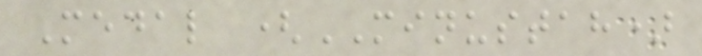Medal (MINUSTAH)
